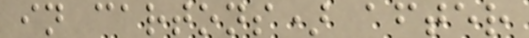in cartons) after
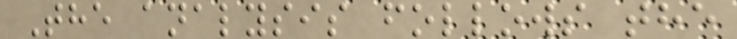The analysis follows the
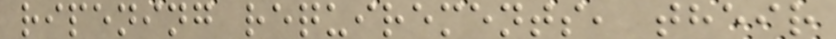ripening requirements, their
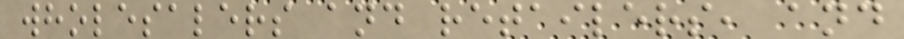wholesalers and retailers, and
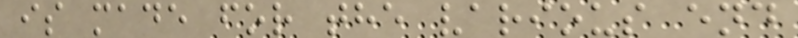is made for the various end
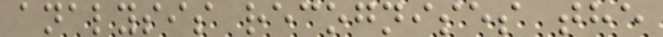analysis recognises the
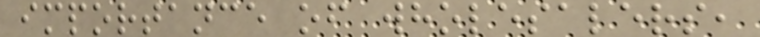importance of wholesalers,
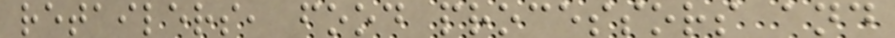retailers, food processors and
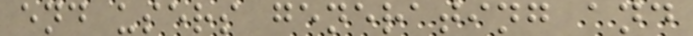end users generating and
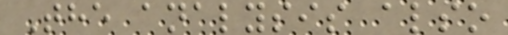The analysis also
